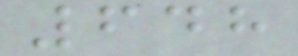648
